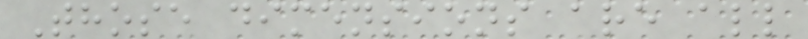Those dimensions are all
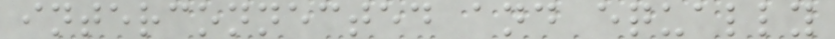interconnected and equally
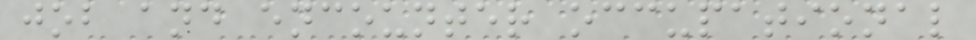job and encounter occupational
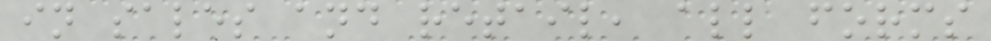in sales and retail, all forms
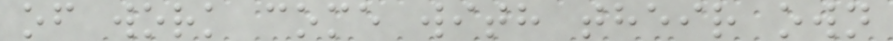of work come with their own
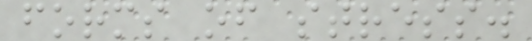forms of stress.
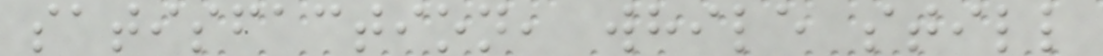satisfaction, while still
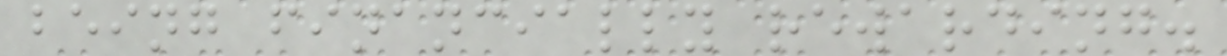being financially rewarding.
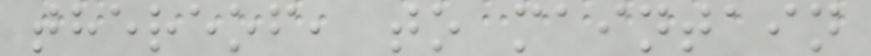thereof, to maintain
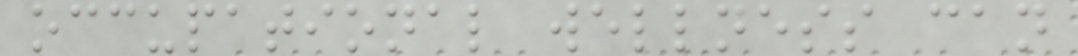occupational wellness can
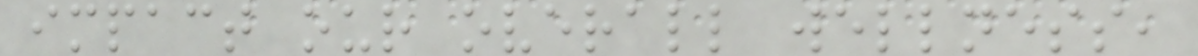impact our overall wellness,
